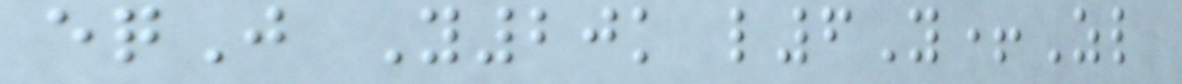eqJ Y20k l6Y+Zl
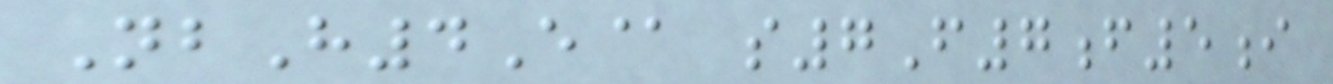NbH4E@ s7F7f5i
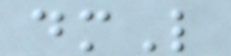dmL
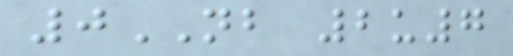0NB 2u7
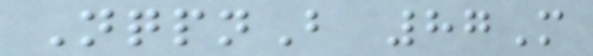NqpnB 87M
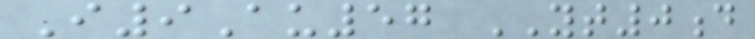I9Au57 YT0d
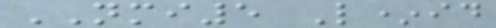NMI5 L*id
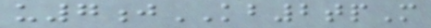u7jKB2tpM
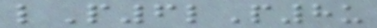lP6lP8u
